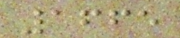1665
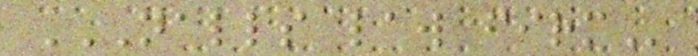NALLS LAW FIRM
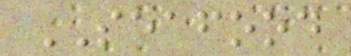SEAFOOD
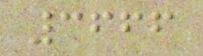3666
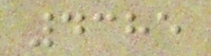4385
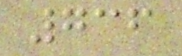736
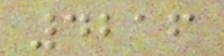4216
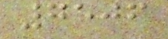7506
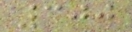300
